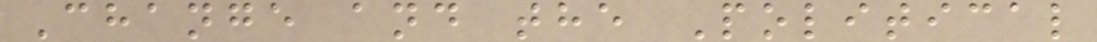Change and the Political
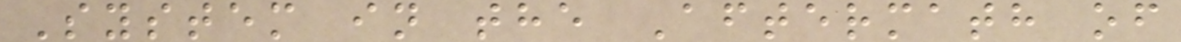System in the Aftermath of
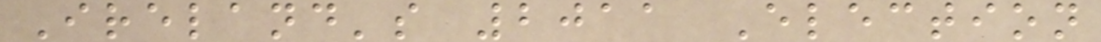Ireland's 2011 Election
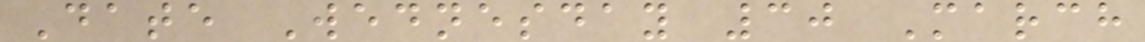Date Wednesday 30 March
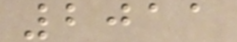2011
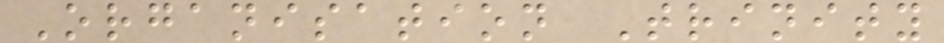Organisation Trinity
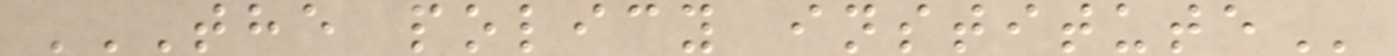THE POLICY INSTITUTE
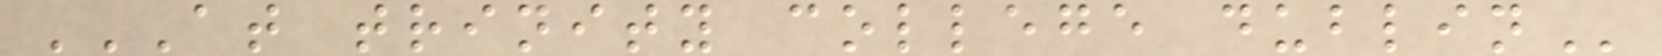AT TRINITY COLLEGE DUBLIN
